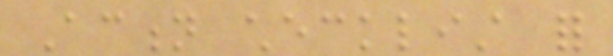Action checklist for
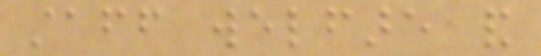staff welfare and
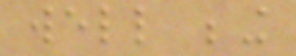well being
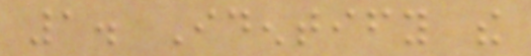1. Identify the
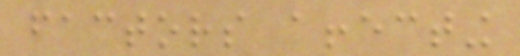factors affecting
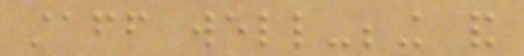staff well-being and
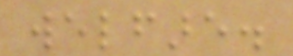welfare.
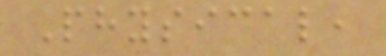Physical,
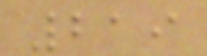219
